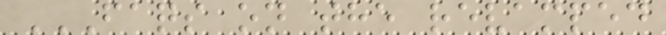FAQS ON THE REVAMPED
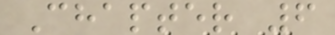Chapter 6
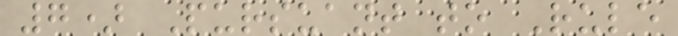7) Pursuant to Rule
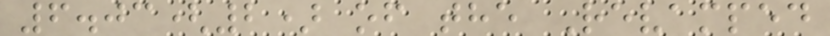6.03(2) of the Revamped
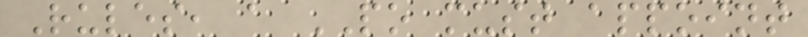Rules, a PO must appoint
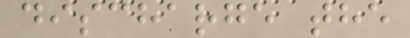discharge the
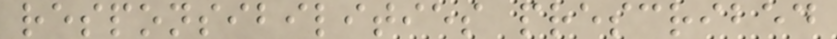responsibilities prescribed
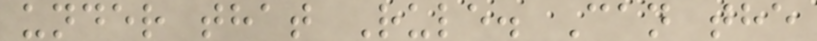under that Rule. Can the
